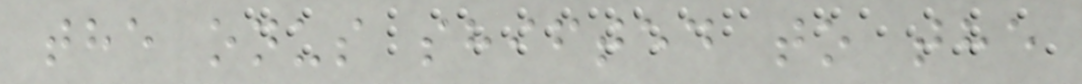the onus shifted to the
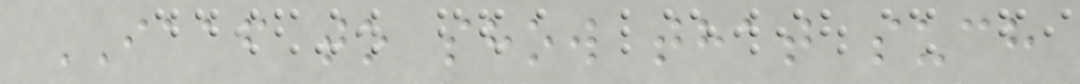IAAF to show that such
